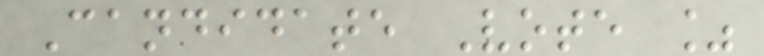Candidate Vote %
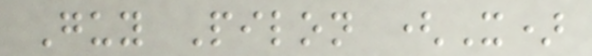Guy Pilon (X)
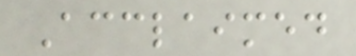Acclaimed
